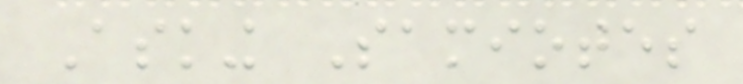Asking Samiotes
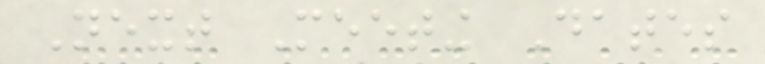Next Meeting Dates
